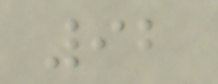92
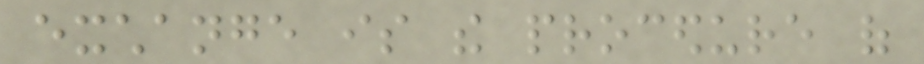exchange is the procedure of
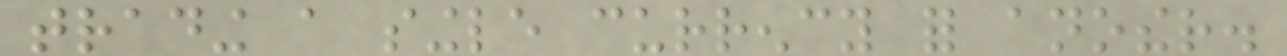trading a single currency for another.
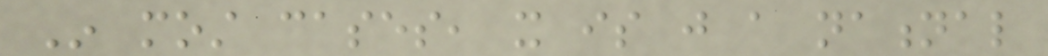In most cases, it is just a national
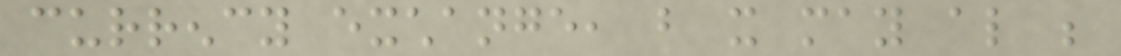currency exchange, but it may also be
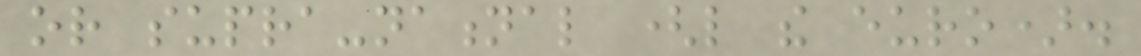or supra-national (like the euro).
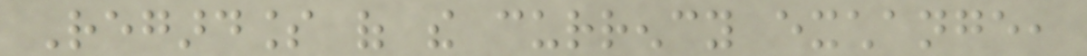Regardless of the currency exchange,
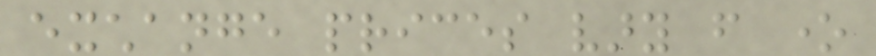exchange prices vary from one
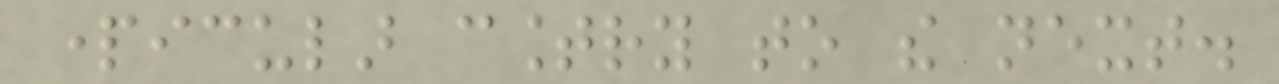particular country to the next.
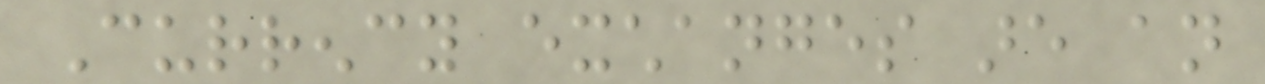Currency exchanges are an
